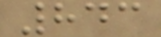843
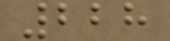228
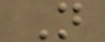N
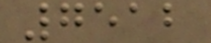7512
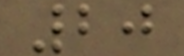20
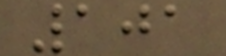101
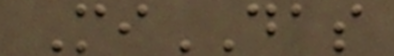MiDAS
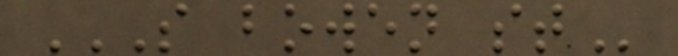S BOWEN ST
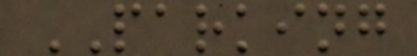PARKING
